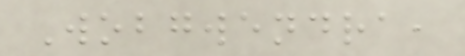Wobgwendra,
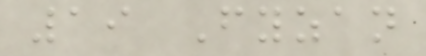19 Fyzan
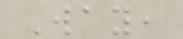Way,
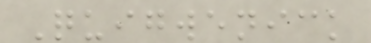Quigwenick
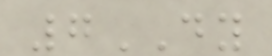7DY
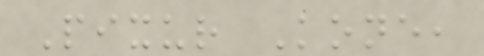Pixur Kone,
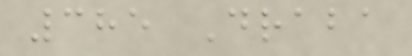385 Draba
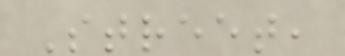Street,
